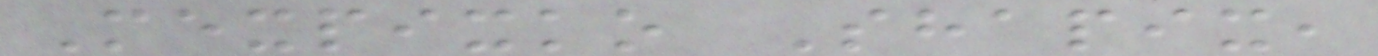Mexpixko Shapix,
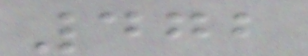472
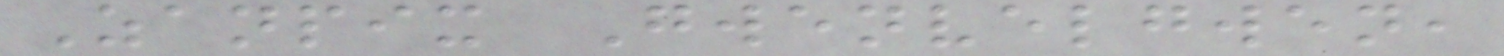Zanpix Gwenvelgwen,
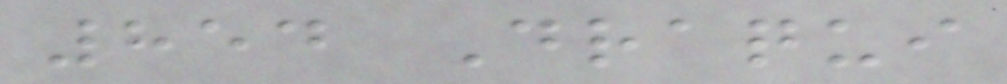854 Draqui
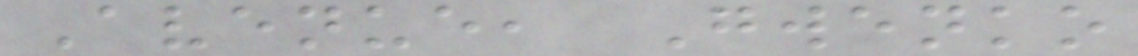Avenue, Gwenko
